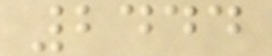2444
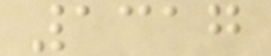1317
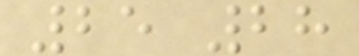25 28
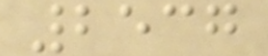2537
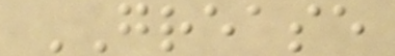GREASE
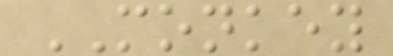MONKEY
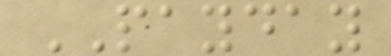PAYDAY
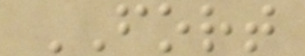FORT
